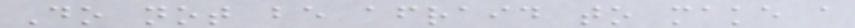Do not be afraid to make a
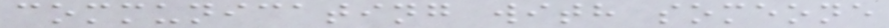communicating with someone
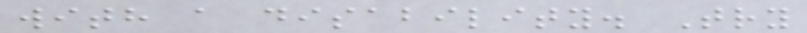with a disability. Try
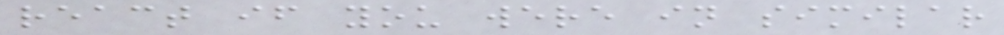react if you were in similar
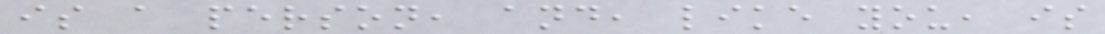is a person, and, like you, is
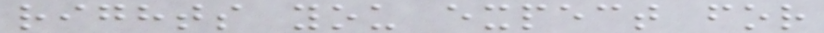rights you expect for
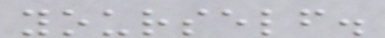yourself.
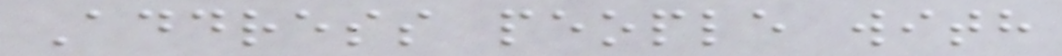Address people with
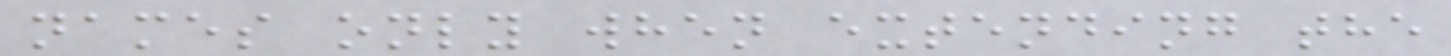names only when extending the
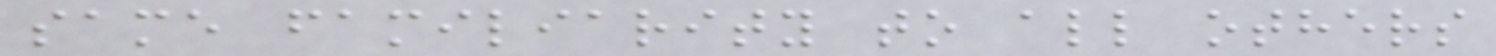same familiarity to all others
